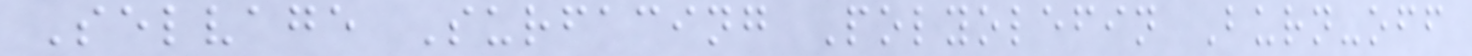Selvage Surfacing Polyolefin Burn-off
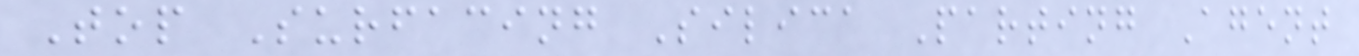Top Surfacing Silica Parting Agent
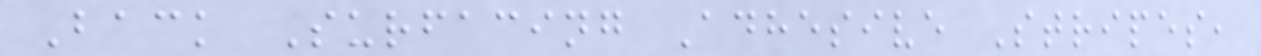Back Surfacing Adhesive Stripes,
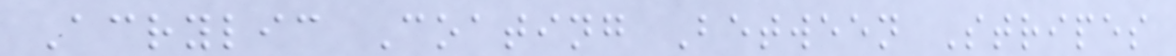Acrylic Coating Between Stripes
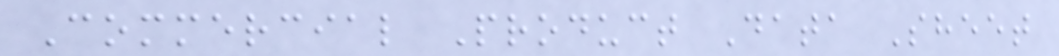Commercial Product Data Sheet
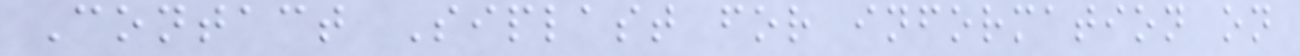Contact Siplast for information on
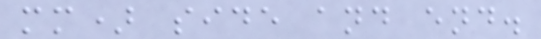mm) side and end.
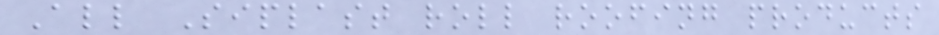All Siplast roll roofing products
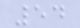54
